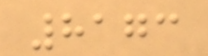8173
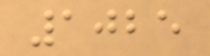1025
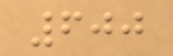600
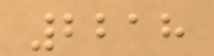2218
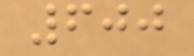600
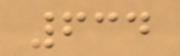634
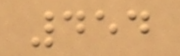454
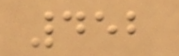452
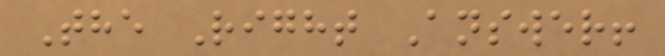The Right Answer!
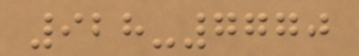928-7770
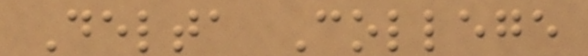Delta College
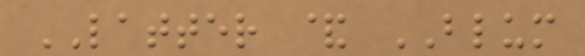LATTER & BLUM
